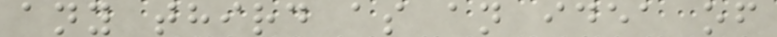any third as an idea of
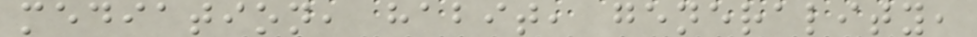mediation, habit, generality,
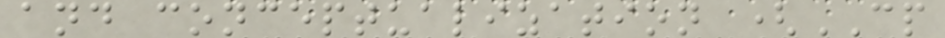and conceptualization (CP
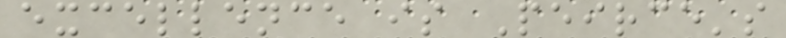excellence is Peirce's
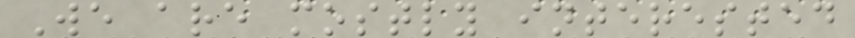We are mostly interested
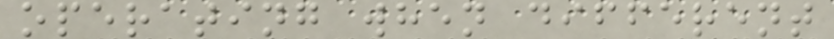operating when different
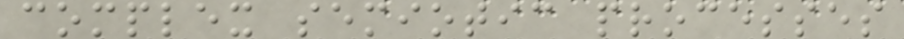complex semiotic processes
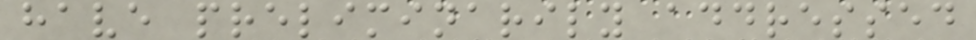have preliminarily addressed
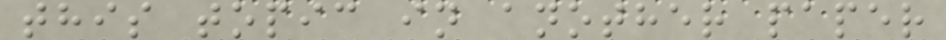this topic in another paper
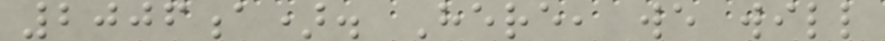2006a). Here, we will
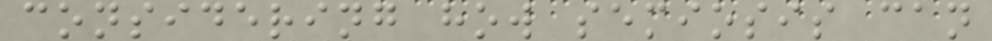considering how semiosis can
